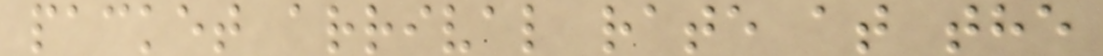packet arrival rate at the
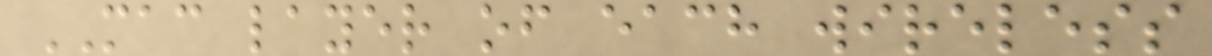MAC layer of each wireless
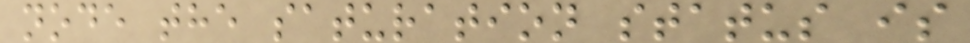node the saturation status is
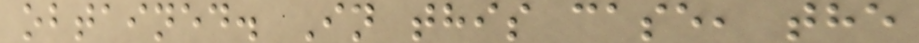obtained. In this case, the
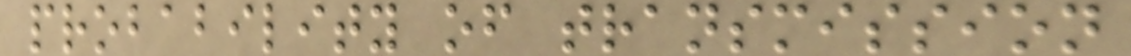probability of transmission
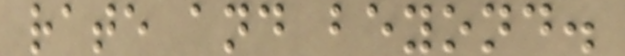rate and beyond.
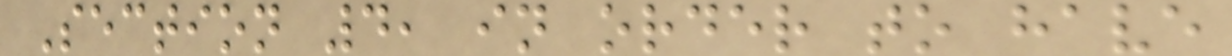Section 4, in order to have
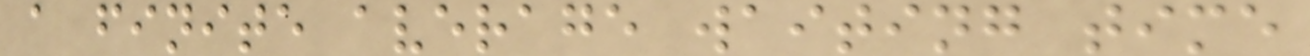a finite average waiting time
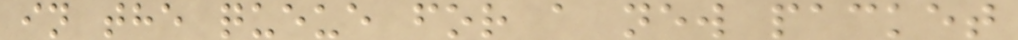in the queue for a new packet
